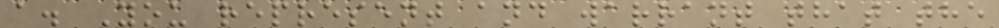a. You represent and warrant that the
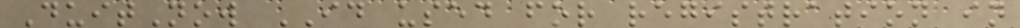DuitNow ID used for registration in
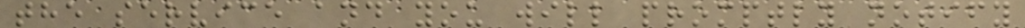the service and you will promptly notify
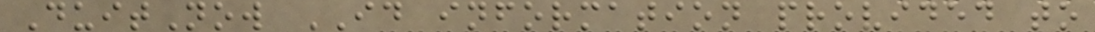DuitNow ID information provided to
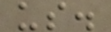us.
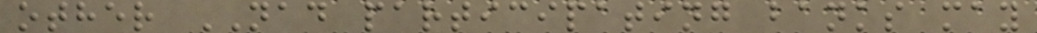other NAD participating banks may
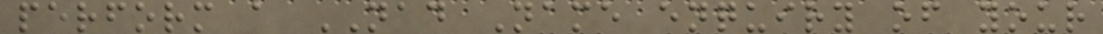perform a NAD Name enquiry of your
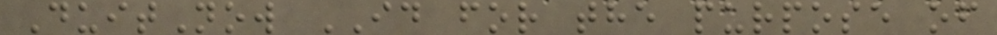DuitNow ID for the purpose of
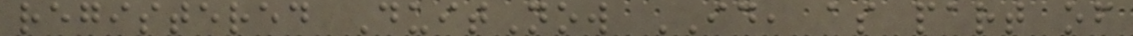registered DuitNow ID, as part of
